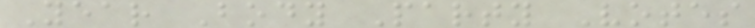Year Body Party Votes
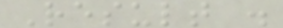Result .
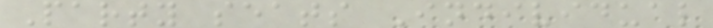Party seats Individual
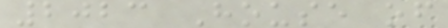2023 House of
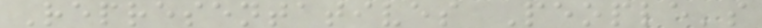Representatives People's
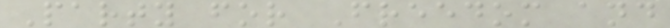Party for Freedom and
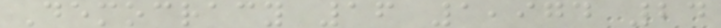Democracy 16 1,974 24
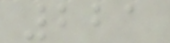221
